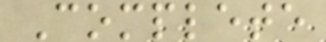Complete
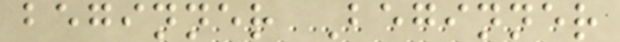beginner Beginner
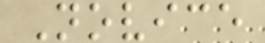Novice
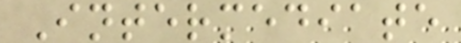Intermediate
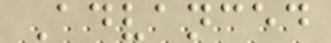Advanced
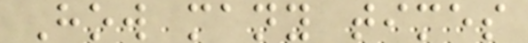How many times
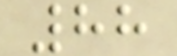88
